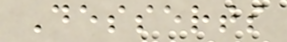Desserts
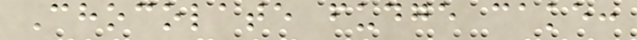Chocolate fudge cake:
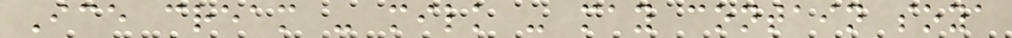Ice cream - milk - may contain soya
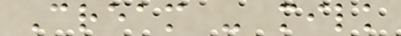Cream - milk
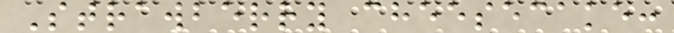Strawberry cheesecake:
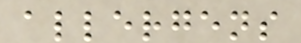allergens
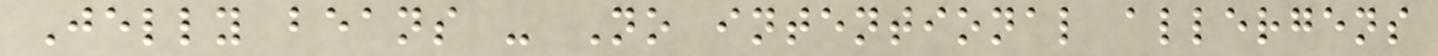Jelly beans - No intentional allergens
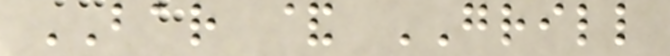BAR & GRILL
